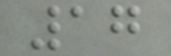17
